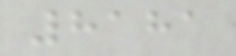8181
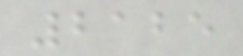2125
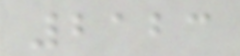2123
